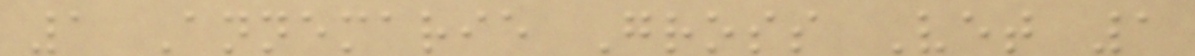1 Annemarie Gross Vet 1
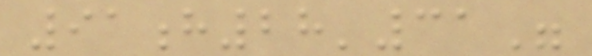91h28'31"
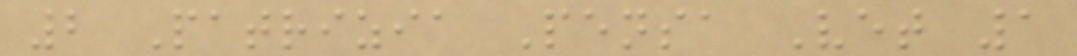2 Patrizia Pensa Vet 1
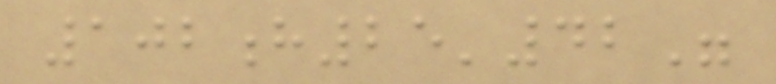102h25'42"
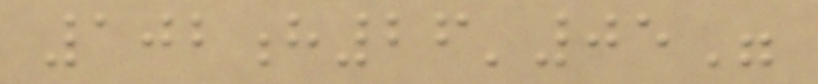102h26'05"
